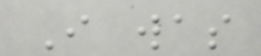I was
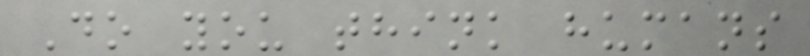Do you think humans
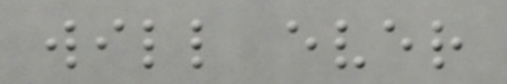will ever
